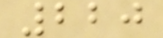220
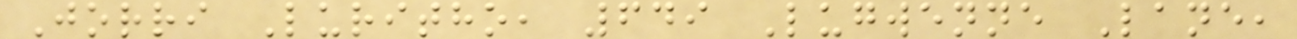Jorri Luritho, 649 Lugwenne Lane,
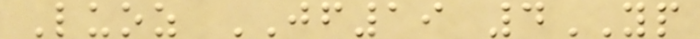Luoz JF19 4YP
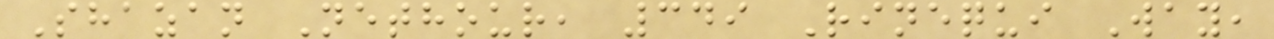Shazan Nethour, 349 Rinequi Way,
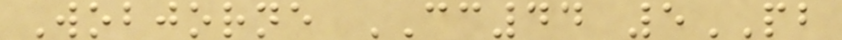Wobjorne CC44 5PB
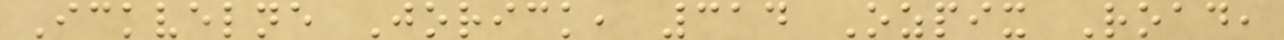Ickvelne Jorick, 314 Ozpix Road,
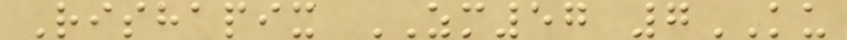Rishapix ZM57 7KU
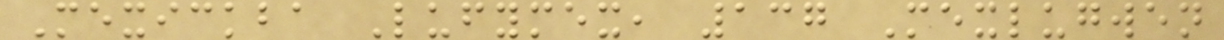Mexickba Lufymex, 137 Mexlugwen
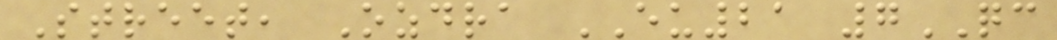Street, Ozdra EU21 7QC
